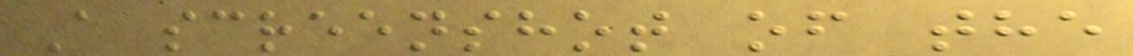A screenshot of the
